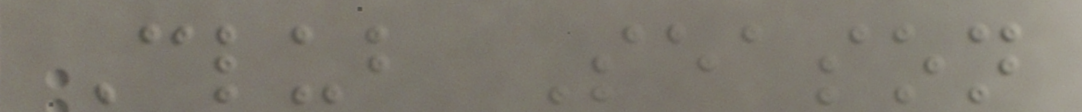Club Season
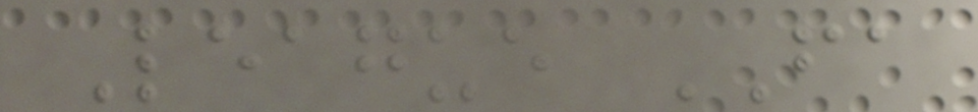League FA
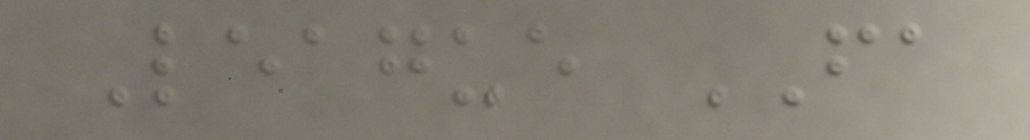League FA
